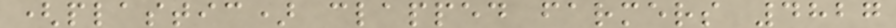(plastic) clapped farmers 4827
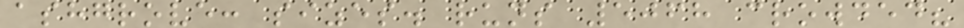ashgrove: sizes. runs 5068 crowded?
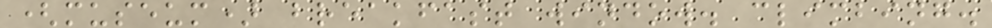(museum) breakfast window. climbing.
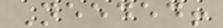Needed!
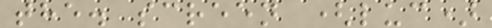the. screen (luc)
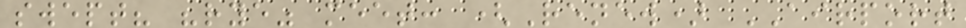swept? "rye" meet: (Renew) AIRPORT
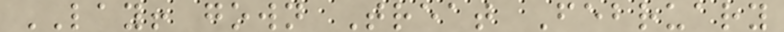LAY! gown Treat February
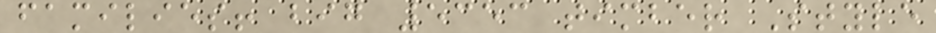families! big 5353 timber Style
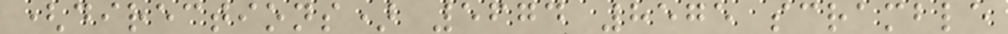(directions) 5674 8575 scramble
